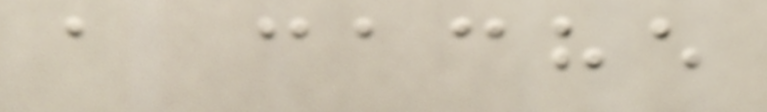a cache
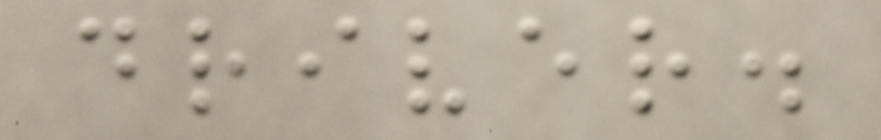driver.
